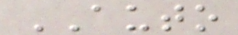AUTO
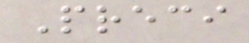Preci
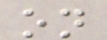on
